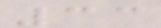33
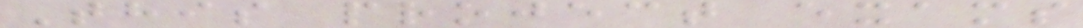This project exams
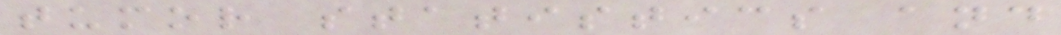tumor statistics and
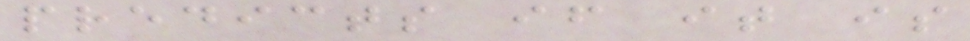predicts if it is
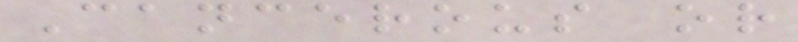Cancerous or
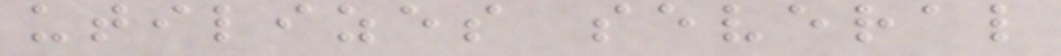utilizes several
